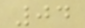04
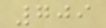709
